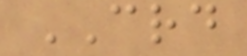CRD
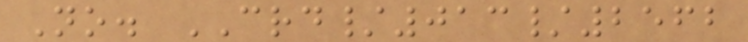No. CRD/013/2562
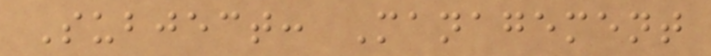Subject: Management
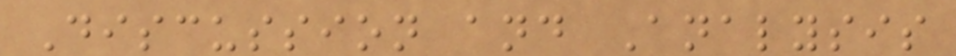Discussion and Analysis
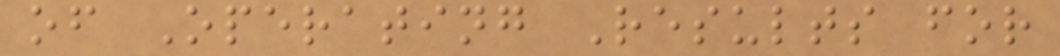of Operating Results for
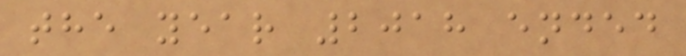the year 2018 ended
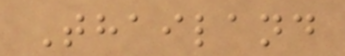Thailand
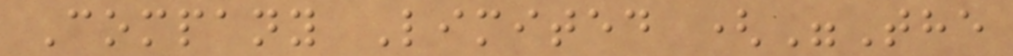Company Limited ("The
